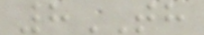8TH
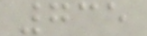735
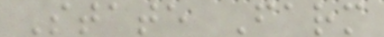State Farm
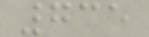735
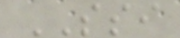SSI
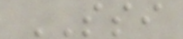SSI
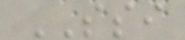SSI
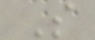S
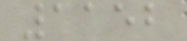1152
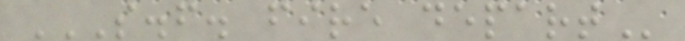S.F. FIRE DEPART
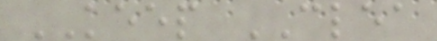KEEP CLEA
